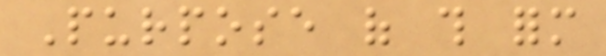Purpose of this form
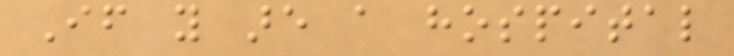If you are a hospital
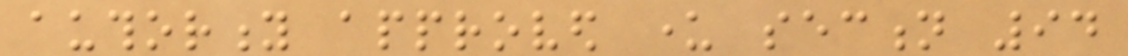authority approved under section 94
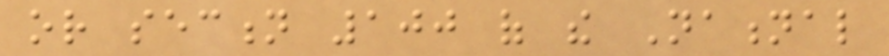or section 100 of the National
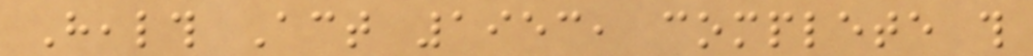Health Act 1953, complete this
